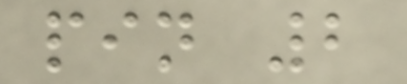pin 2
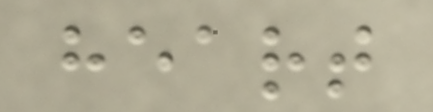heart
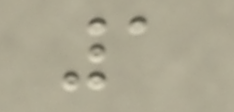1
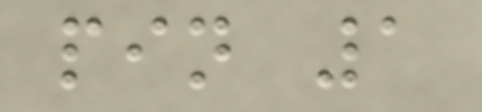pin 1
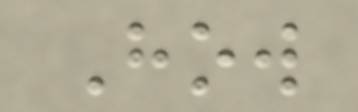How
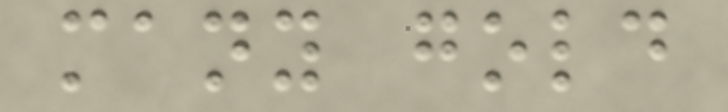many gold
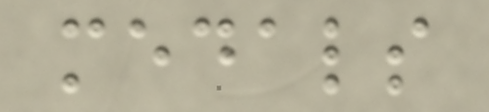medals
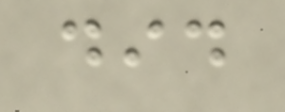did
